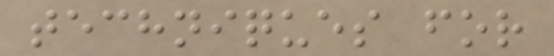techniques for
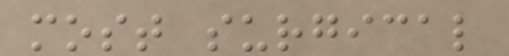most surgical
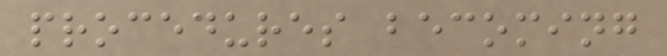procedures becoming
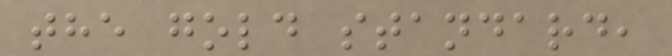the gold standard,
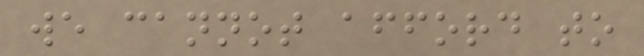we cannot afford to
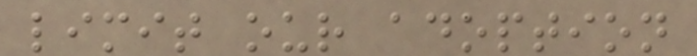limit our adoption
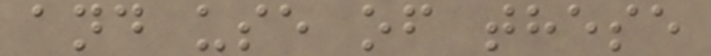and use of these
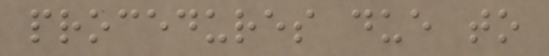procedures due to
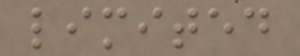limited
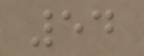54
